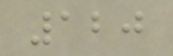120
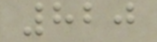820
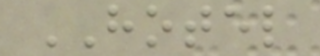HOTEL
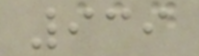939
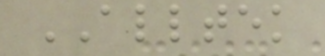ALLTEK
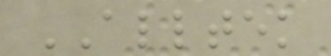ALLTEK
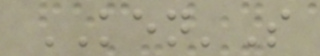KEN'S
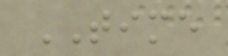TIME
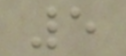5
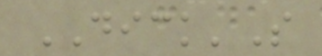DICK'S
